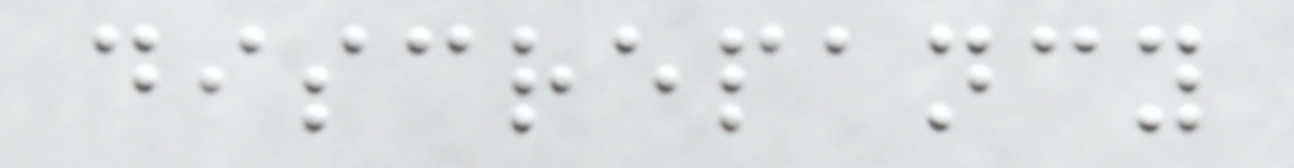discrepancy
